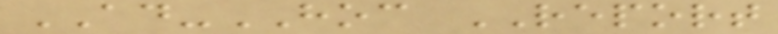AD-HOC REPORT
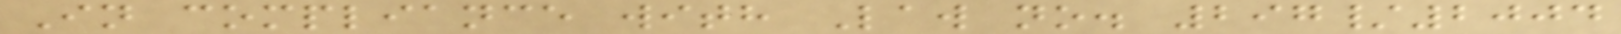In compliance with Law no. 297/2004
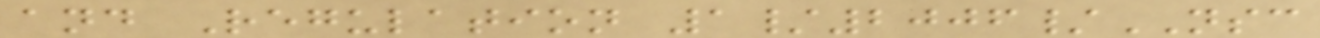and Regulation 1/2006/NSC
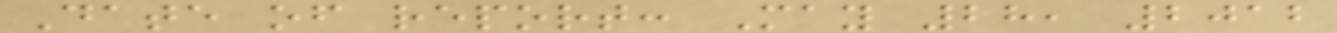Date of report: May 28, 2012
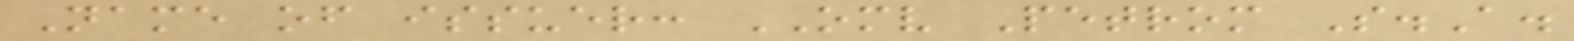Name of issuer: OMV Petrom S.A.
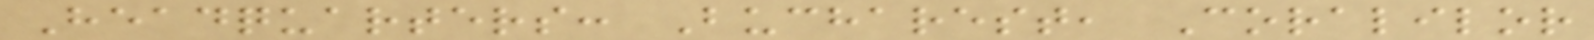Headquarters: Bucharest, Coralilor
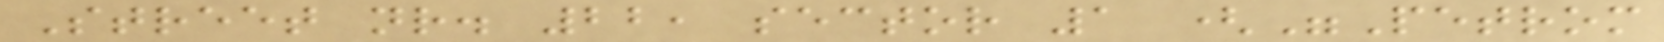Street nr. 22, sector 1 ("Petrom
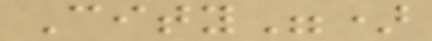City")
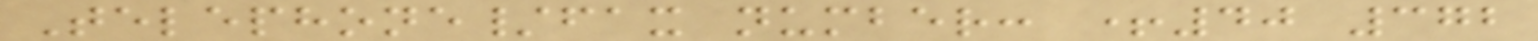Telephone/fax number: +40 372
